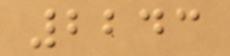2243
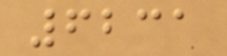6231
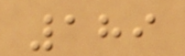189
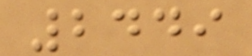2449
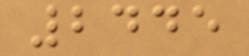2445
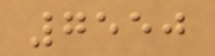7550
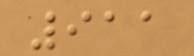911
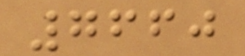7660
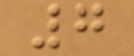7
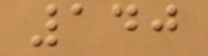140
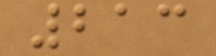213
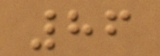86
